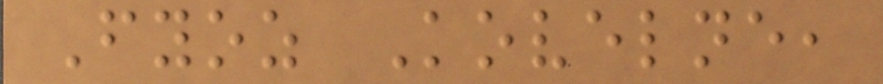Fyoz Kovelne,
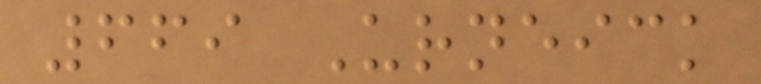669 Urneick
